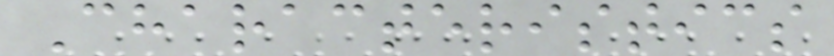Characteristics
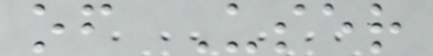of User
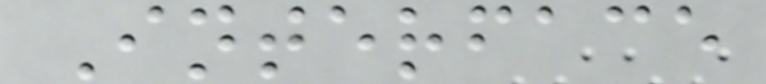Interface
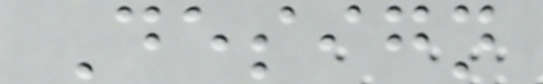Design
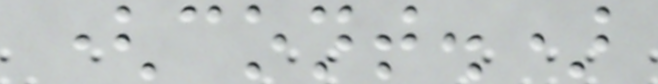(cont.)
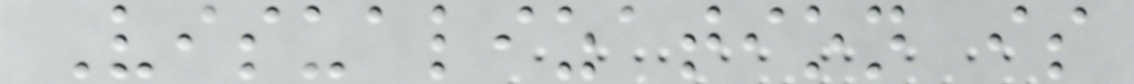Visualization is
